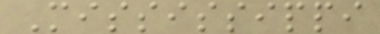Mississippi
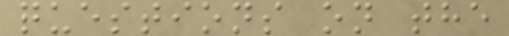questions on the
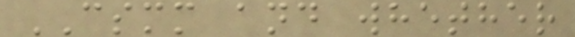CSMM and whether
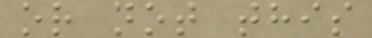or not this
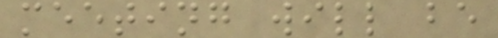meeting will be
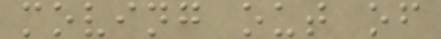moving out of
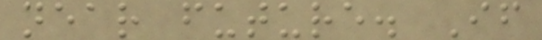near future. If
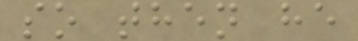so then he
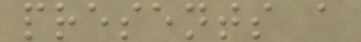presents a
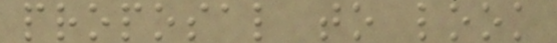proposal to look
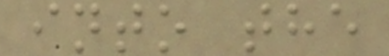into the
